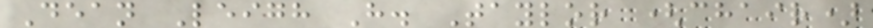Dean Leigh H. Taylor (chair)
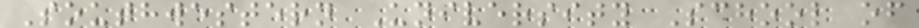Southwestern University School of
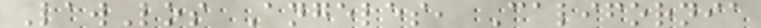LawLos Angeles, California
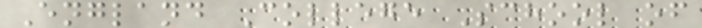England College School of
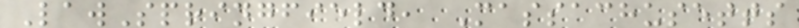LawSpringfield, Massachusetts
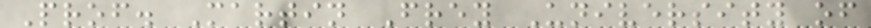Prof. Martin Frey University of
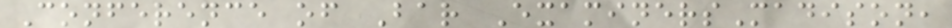Conference of Bar ExaminersMadison,
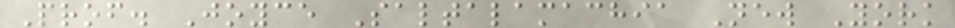Prof. Joyce Saltalamachia New York
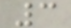3
